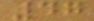47
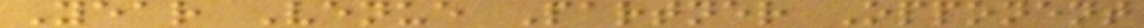Year Venue Partner Opponent
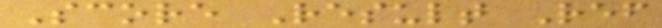Score Result Ref
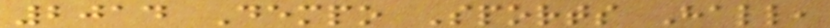2014 Dempo Sports Hall,
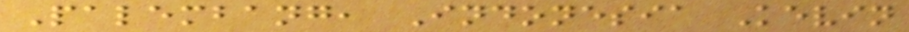Palembang, Indonesia Kevin
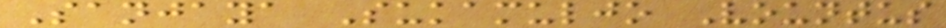Sanjaya Sukamuljo Vountus
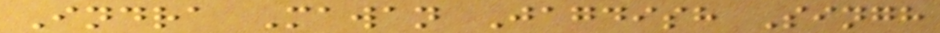Indra Mawan Jagdish Singh
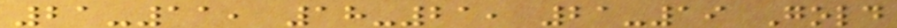21-11, 18-21, 21-19 Gold
